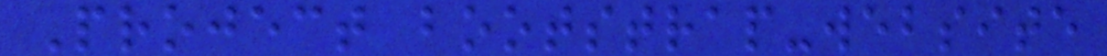Project bootstrap-website
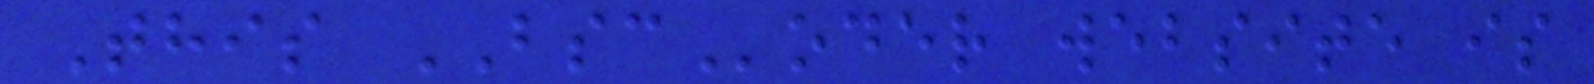This BSCoder website is
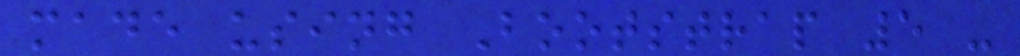made using Bootstrap 5 -
